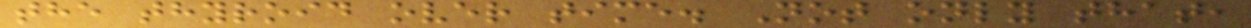the thyroid over time. Not only that,
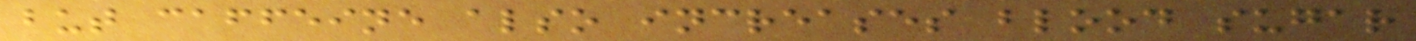but caffeine also increases blood sugar
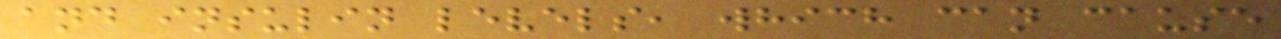and insulin levels, which can cause
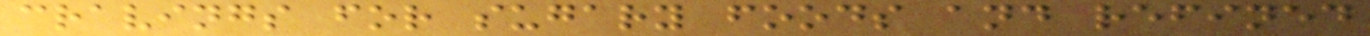cravings for sugary foods and refined
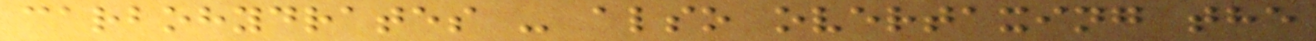carbohydrates - also overtaxing the
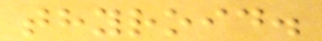thyroid.
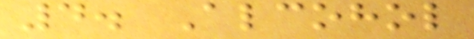4. Alcohol
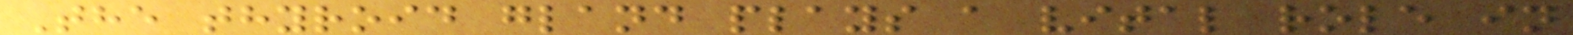The thyroid gland plays a vital role in
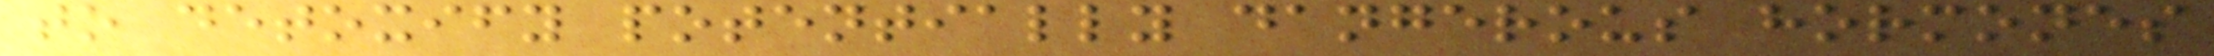to detoxify potentially dangerous hormones
